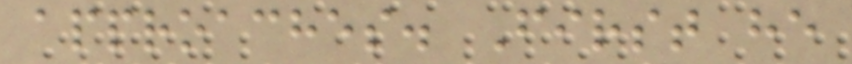approaches. First he
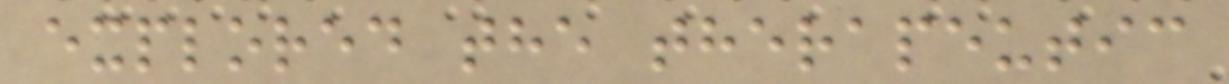explored the therapeutic
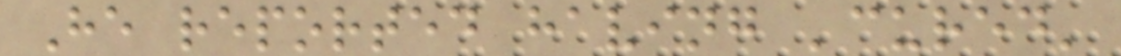He reported having 'cured'
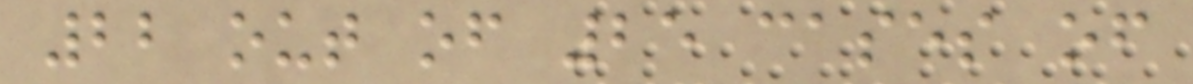22 out of 25 cases of
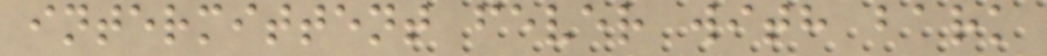intermittent fever with bark
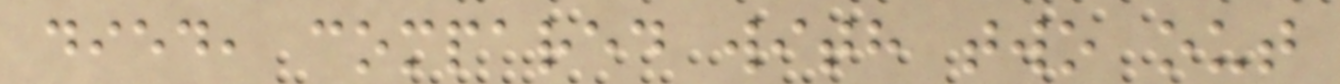died, compared with two out
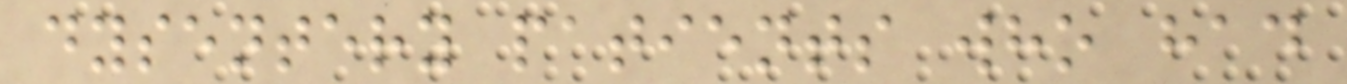dysentery patients who had
